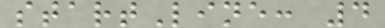startLine: 4
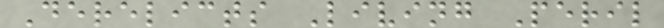Derelicts Living Peril
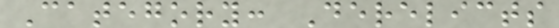Category: Derelicts
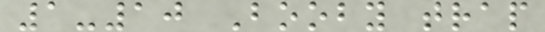1-10 Booby trap
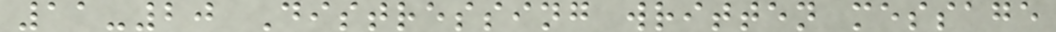11-20 Distressing written message
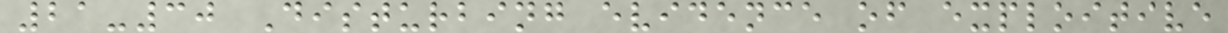21-30 Disturbing evidence of exploitive
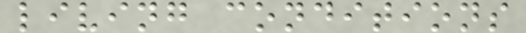living conditions
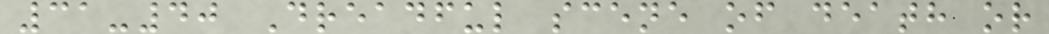31-40 Dreadful scene of death or
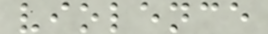violence
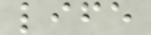life
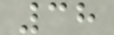38
